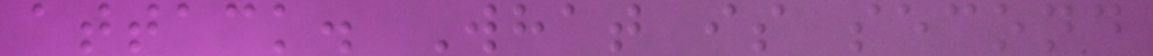attack. What is second
